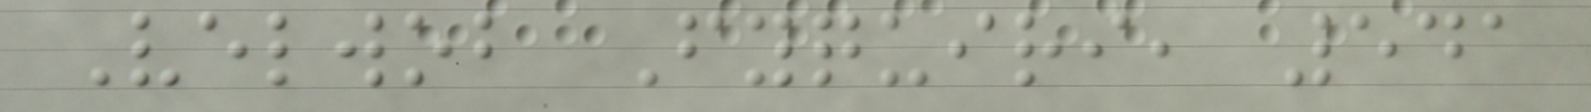Velwob Fyquiri, 541
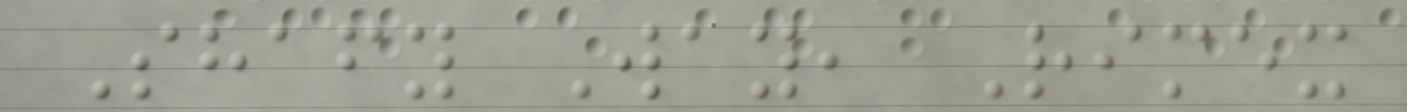Shafy Way, Rimex
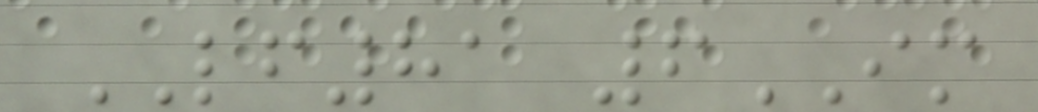LF81 6IM
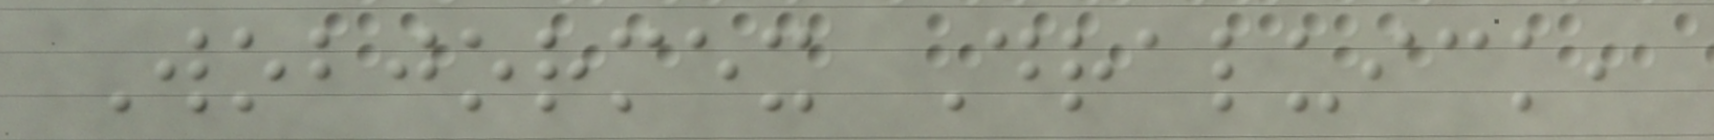Wobjormex Draluick,
